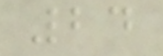24
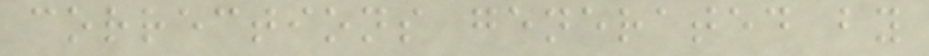corrections generated by
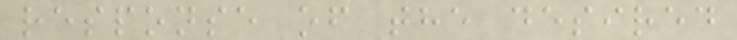response of the desired
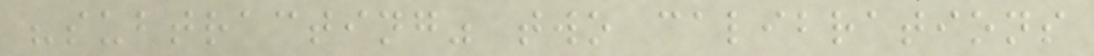"subtracting" two calibrations
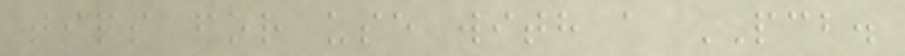tips for use with a PCB.
